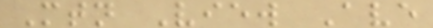Mtn View Ave
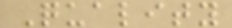Quality
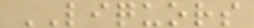LIQUORS
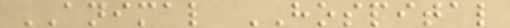ANIMAL HOSPITAL
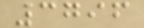3796
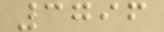3796
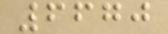6670
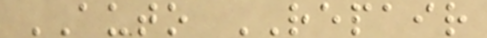AUTO REPAIR
